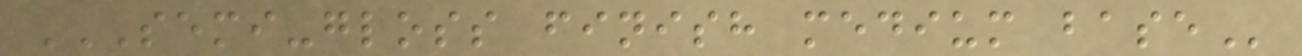SEMI-GLOSS FINISH MEDIUM BASE
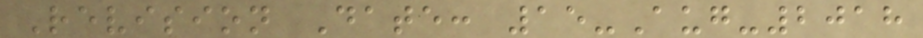Revision Date: 15-Aug-2018
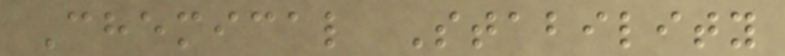Chemical Stability
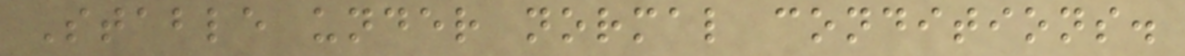Stable under normal conditions.
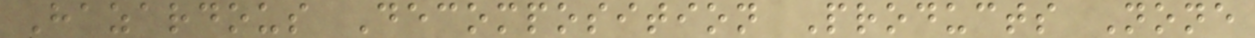Hazardous Decomposition Products None
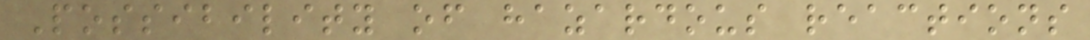Possibility of hazardous reactions
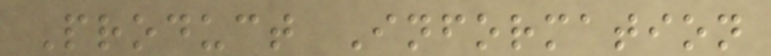Product Information
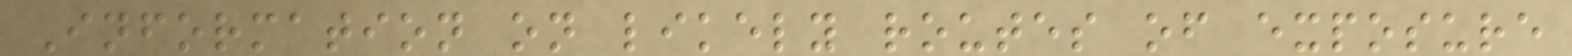Information on likely routes of exposure
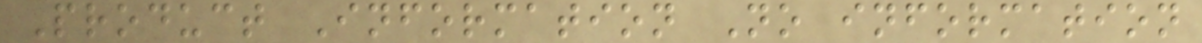Product Information No information
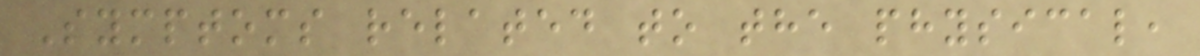Symptoms related to the physical,
